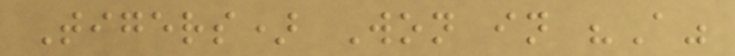Tigers) Won in "A"
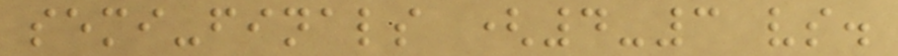semi-finals (4-3 vs.
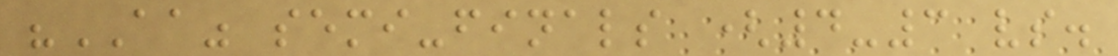"AA" semi-finals (4-3 vs.
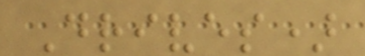Drives)
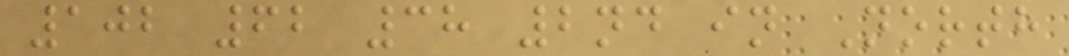102 62 38 2nd in North
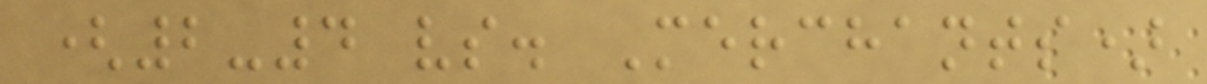(2-4 vs. Merchants)
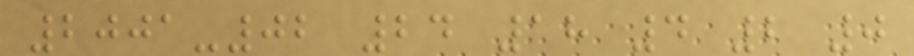2001-02 24 18 4 2 0
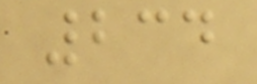234
